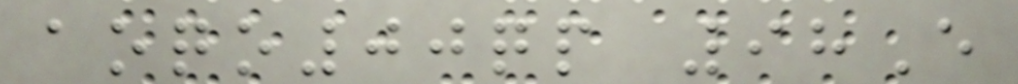aoqo00qp 98E
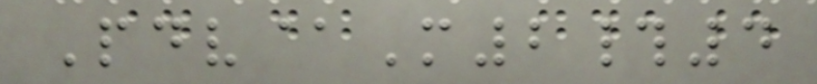Pdv@M2#4
